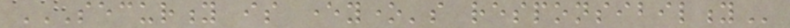SECURITY IS EVERYONE'S RESPONSIBILITY
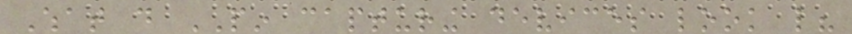What do PIN capturing devices look like?
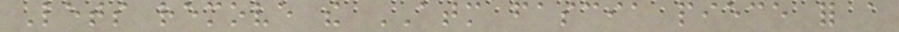Lets remove the ATM fascia piece for a
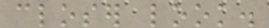closer look.
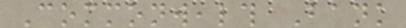Commonwealth Bank
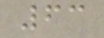63
